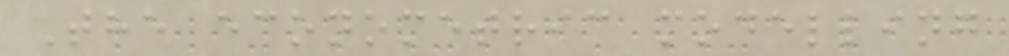The econometric modelling
